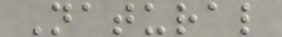Natural
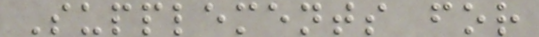Supplements for
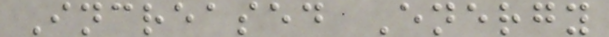Increased Energy
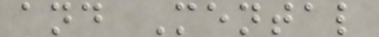and Mental
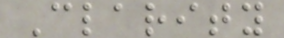Clarity
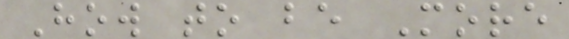How to be More
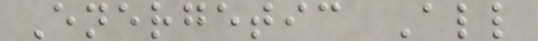Energetic All
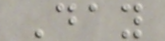Day
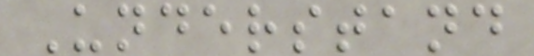Understand
